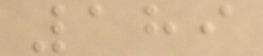189
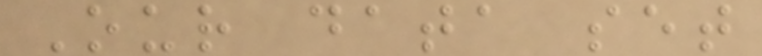Our data set
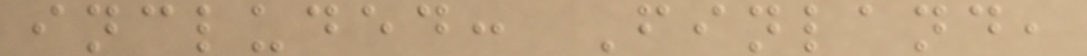included: Finland,
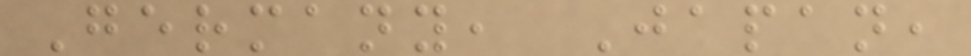Germany, Japan,
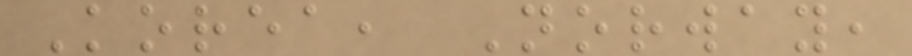Korea, Norway,
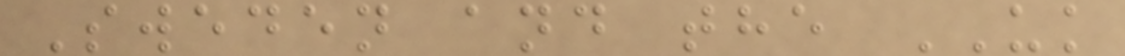Sweden and the UK
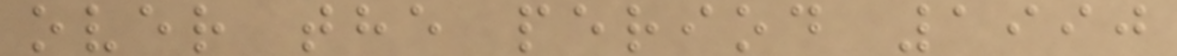over the period 1990
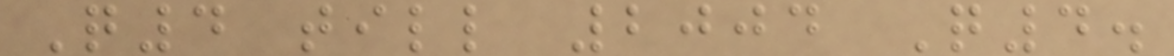Q4 till 2004 Q4.
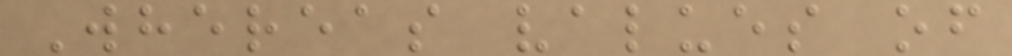Whereas values of
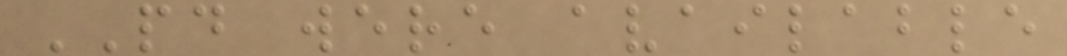PD were available
